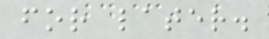for later.
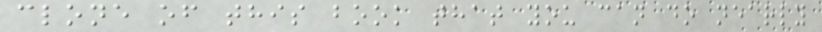clone of this book that you can do nearly
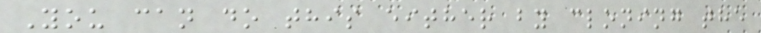You can do this either by cloning the
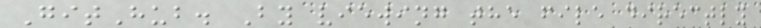GitHub. By viewing the file directly
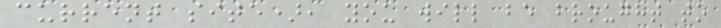current site), you will be brought to
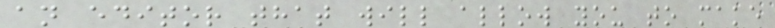an editor that will allow you to make
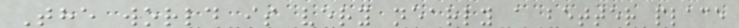The world is very nearly a better place
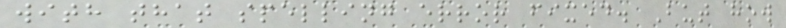with that spelling error fixed. But how
